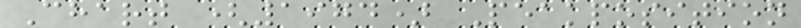Chart (1974) Peakposition
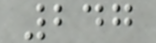247
